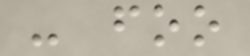- foo
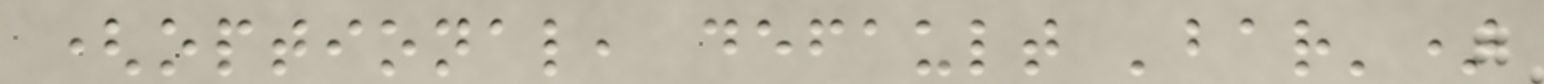(optional, default 'bar')
